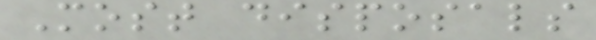Most disposals
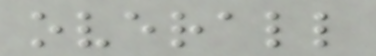overall
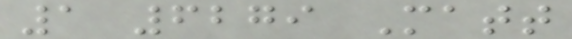1 6279 Matt
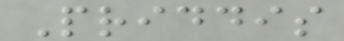Priddis
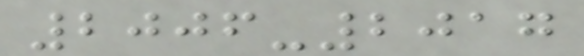2006-2017
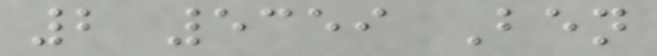2 5359 Ben
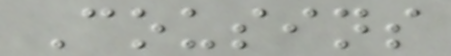Cousins
